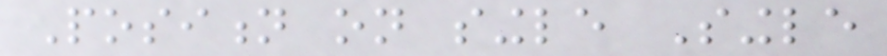Position on single Single
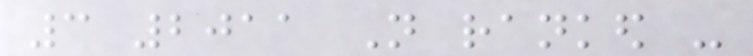3 2011 Not ranked -
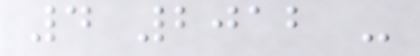4 2012 -
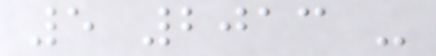5 2013 -
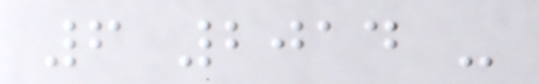6 2014 -
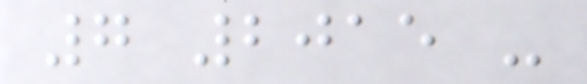7 2015 -
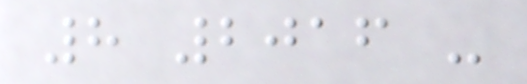8 2016 -
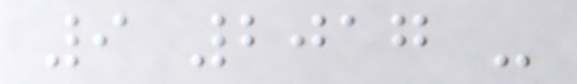9 2017 -
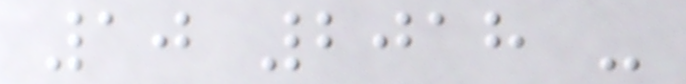10 2018 -
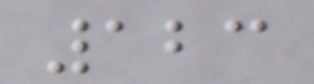123
